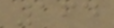164
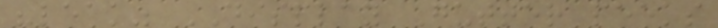"leak" DISPLAY Gutter peeks
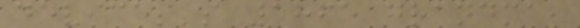devices's 1865 grandma,
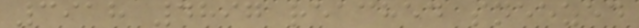3918 4897 reached sneezed
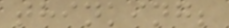thinking;
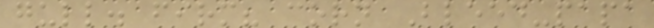gull. firm? corn Bleed-papa
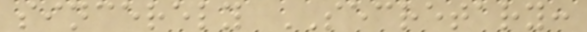sincerely SECRETARY:
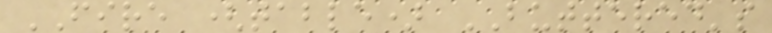FIRE (table) BUTTERED's
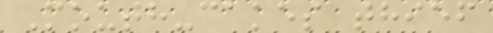Mouth-cakes thief
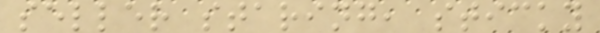seller staring, sticky
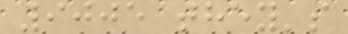9005 they's
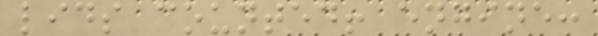lids counted! engine:
